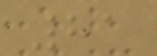81
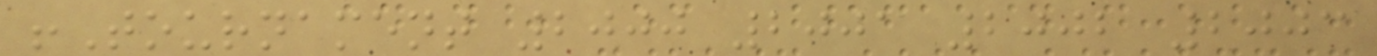!Tournament 2000 2001 2002 2003
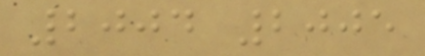2004 2005
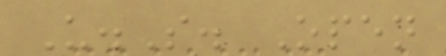U.S. Open
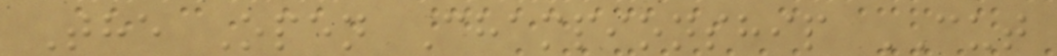The Open Championship CUT
